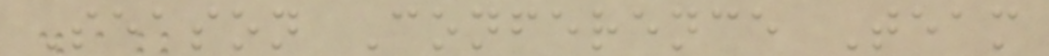Season Conference Team
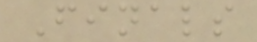Finals
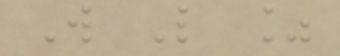W L %
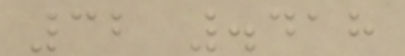32 .418
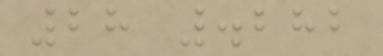28 .282
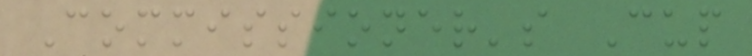Commissioner's Cup
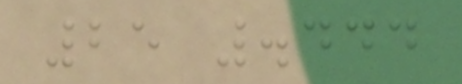25 .444
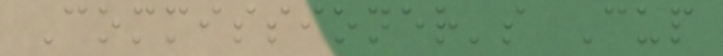Commissioner's Cup
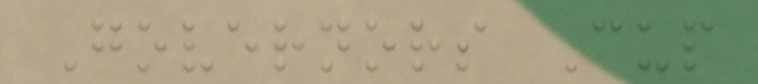Governors Cup
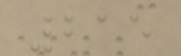215
